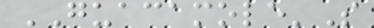GUACAMOLE'S
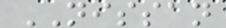NISSAN
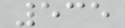535
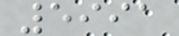5991
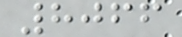8066
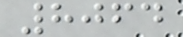8064
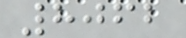8062
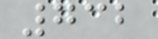732
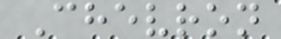Chevron
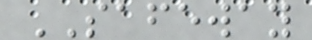SAFEWAY
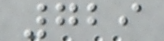729
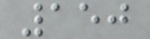150
